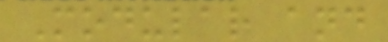Modular and
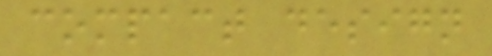compact design
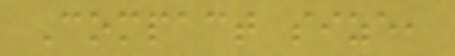Compact size,
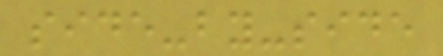side-by-side
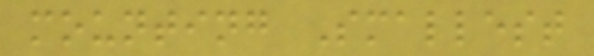mounting Smallest
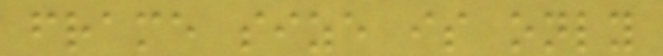frame size is only
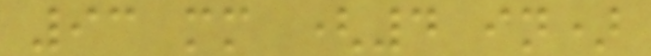93 mm (4 in)
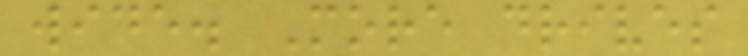wide. More drives
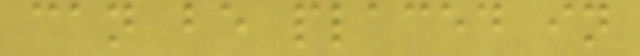can be placed in
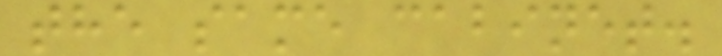the same cabinet.
